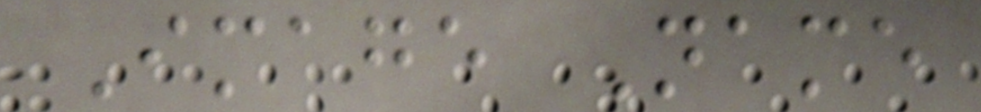Image Name
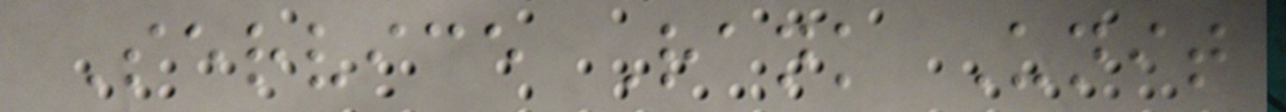Service Rank Unit
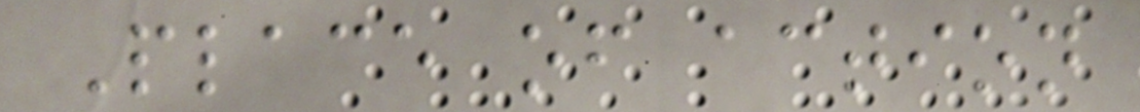Place of action
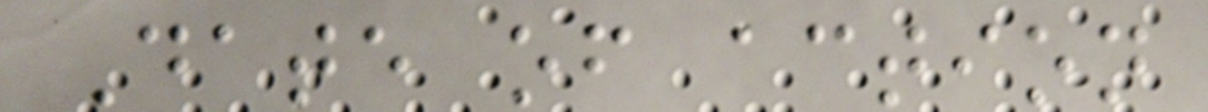Date of action
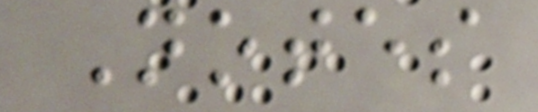Notes
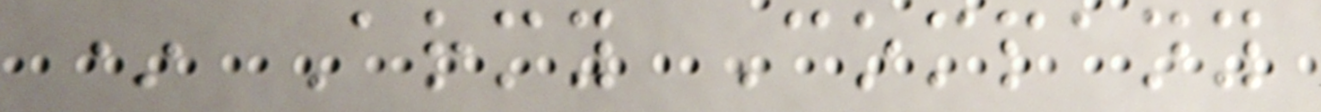* Army Company
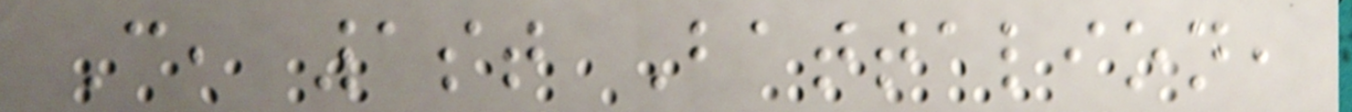C, 1st Battalion,
